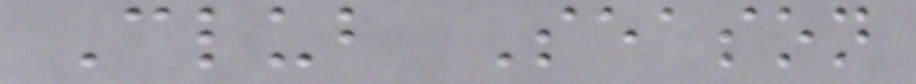Club Season
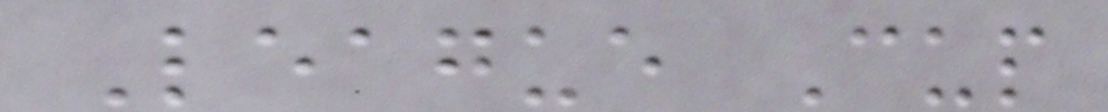League Cup
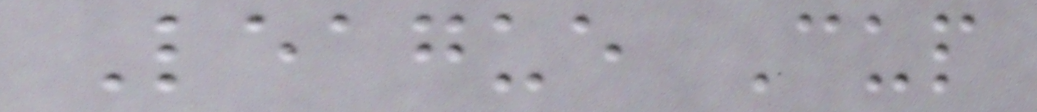League Cup
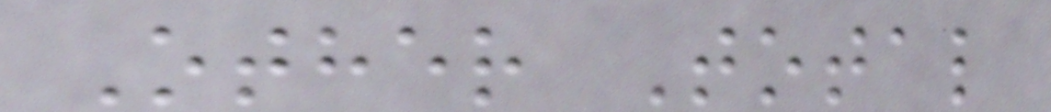Other Total
